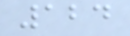124
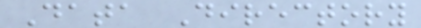Data Directory
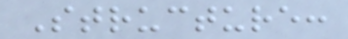Structure:
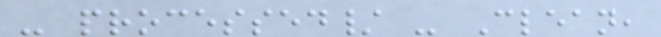- processed/ - Clean,
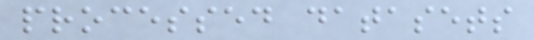processed datasets
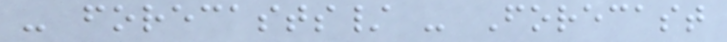- forecasts/ - Forecast
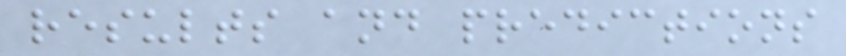results and predictions
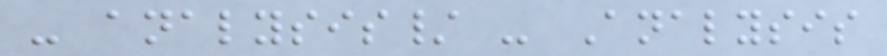- analysis/ - Analysis
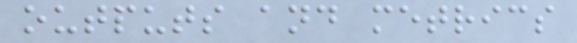outputs and metrics
